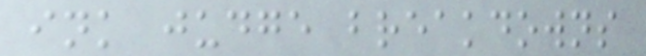ink judge breakdowns
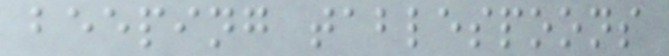beeping tablespoons
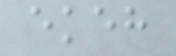ekeh
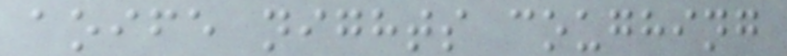aoife nights coughing
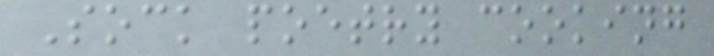Sock poetry cooking
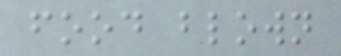food blown
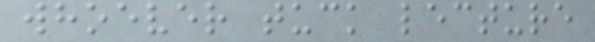whoever tuck lecture
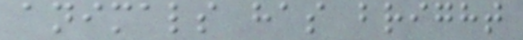animals has bright
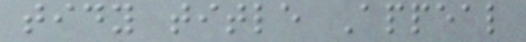tidy title Appeal
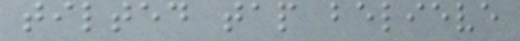tilted tap believe
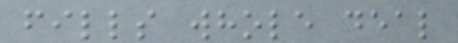fills whole deal
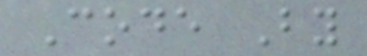Code By
